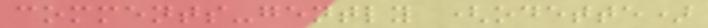comments-gently (odette)
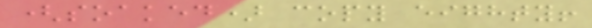(soaked) copy eighty!
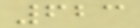623
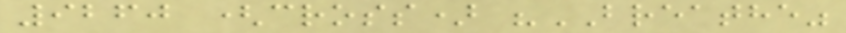9260 (cross) "BREATHE"
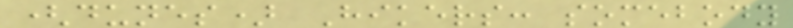(dunes) Hikers: somebody
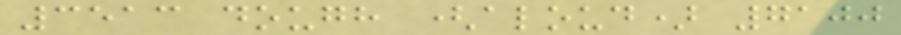3513 dough (aloud) 7100
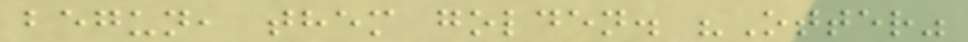begun, them golden. "Otter"
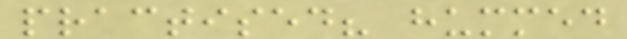practised? hummed
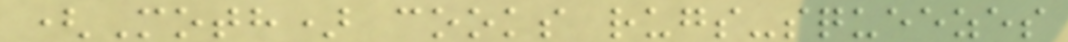(Moth) cooks rugs-squeezes
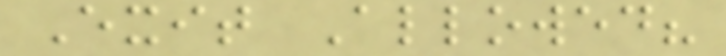Exit Allowed?
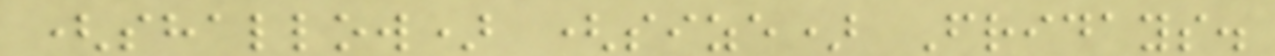(shallow) (size) Fridays.
